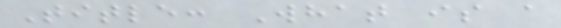Title: What is a
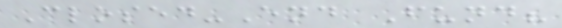Closed-End Fund?
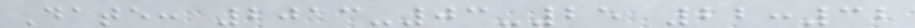Date: 2013-03-25 22:32
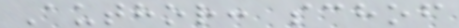Author: schof
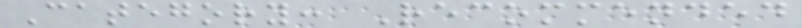Category: Recommended
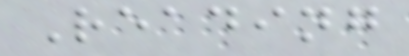Reading
